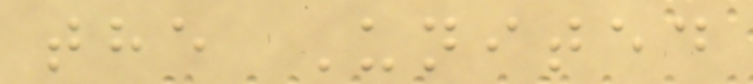the United
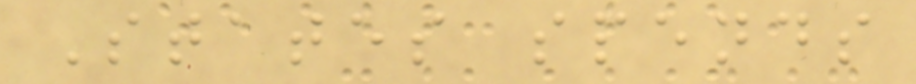States spends
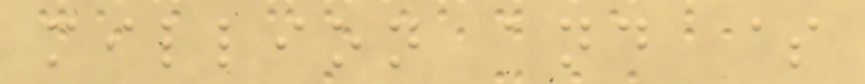million and $
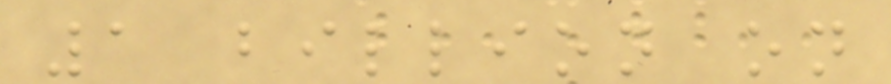1 billion on
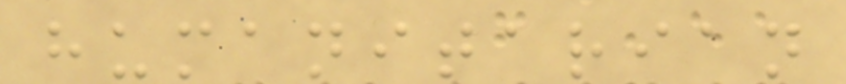humanitarian
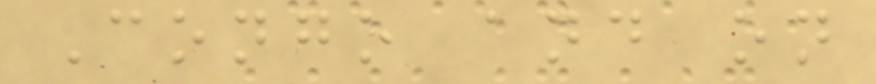Congo and on
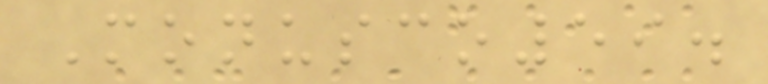Monusco59.
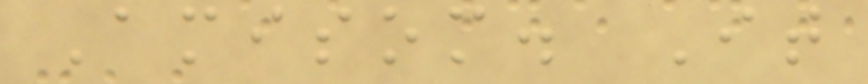Amisom. It
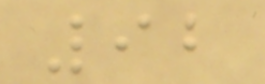92
